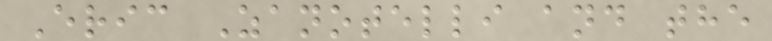Eric Zanotelli and the
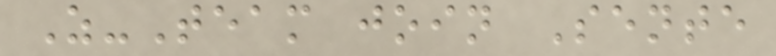Z-Team join Sente
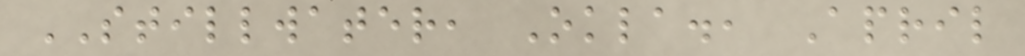STILLWATER, Okla., April
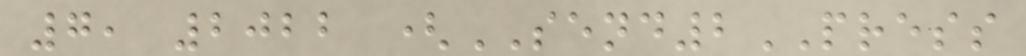7, 2022 (SEND2PRESS
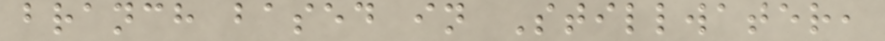branch based in Stillwater,
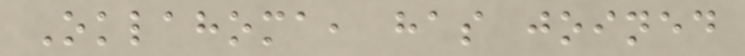Oklahoma, has joined
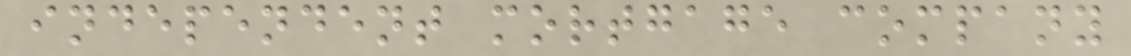independent mortgage company
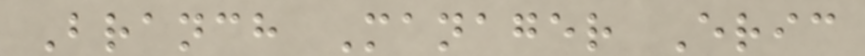Branch Manager Eric
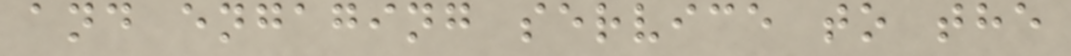and engaging service to the
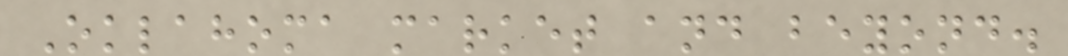Oklahoma market and beyond.
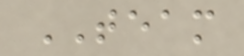TEAM
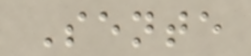Sente
